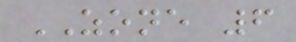ZONE 6
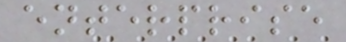enterprise
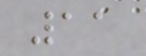11
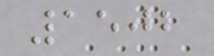1502
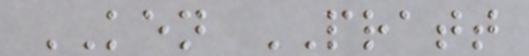KEN PRATT
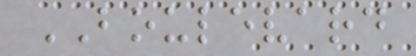BOULEVARD
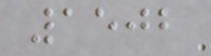1502
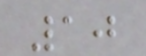10
